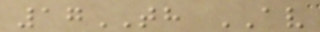17TH AV
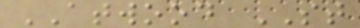ATWOOD ST
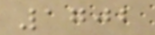1702
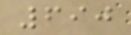690
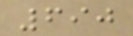690
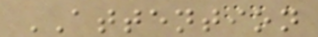ATTENTION
